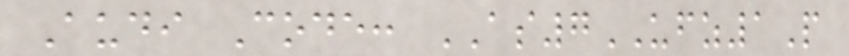Audi Code: AS7UFZ1P
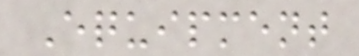Equipment
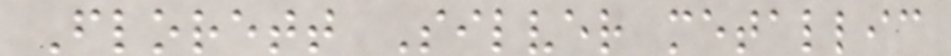Florett Silver metallic
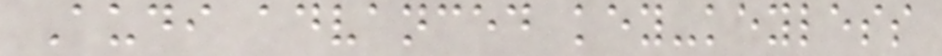Audi advanced key-keyless
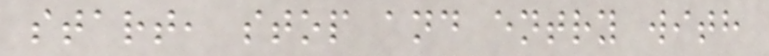start, stop and entry with
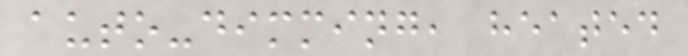auto-dimming, heated
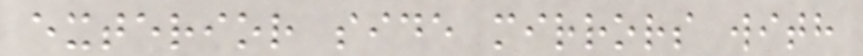exterior side mirrors with
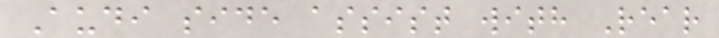Audi side assist with Rear
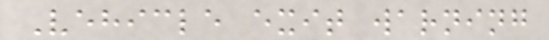Vehicle exit warning
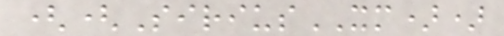((SiriusXM))
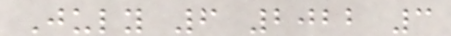July 6 2022 3
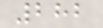282
